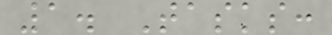1. Tasks:
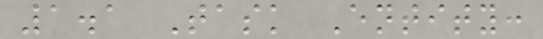1.1 Task Entity:
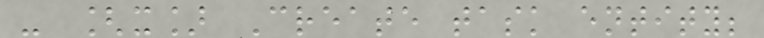- [x] Create task entity;
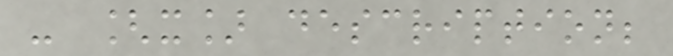- [x] description;
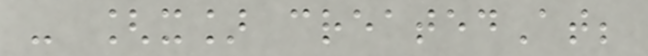- [x] createdAt;
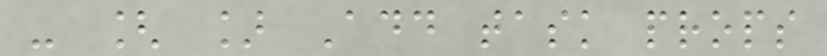- [ ] Add task props
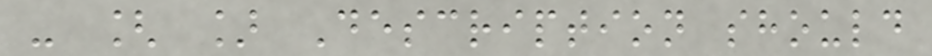- [ ] Description should
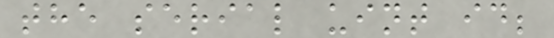the serial uint id;
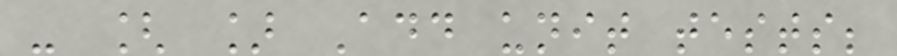- [ ] Add unit tests;
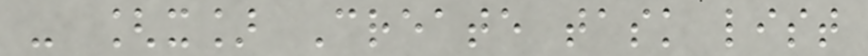- [x] Create task list
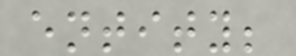entity;
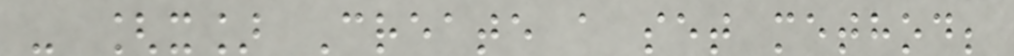- [x] Create a set method;
